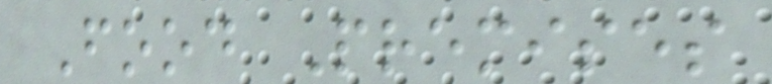Food Premises
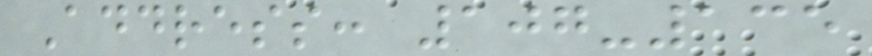Address: 107-135
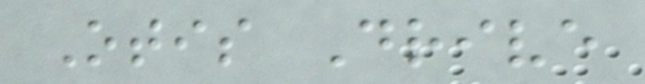Otis Drive
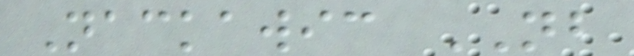Nackawic NB
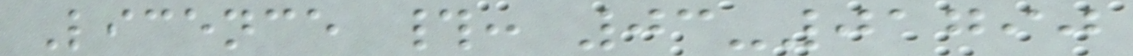Licence #: 03-01790
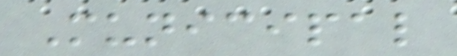Municipal
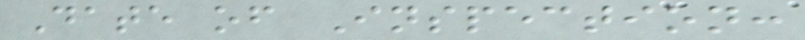Date of Inspection:
